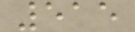515
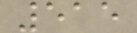515
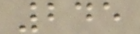245
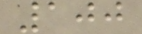100
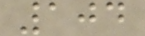104
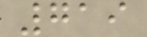719
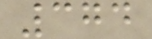374
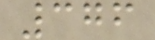376
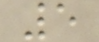5
